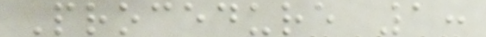Procedure 1:
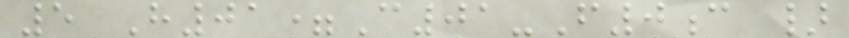5 H01=C01-F0c }
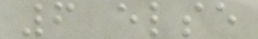6 else
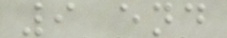9 end
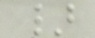}
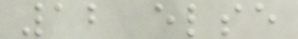12 else
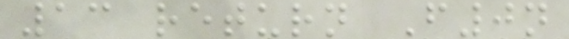13 return F0n
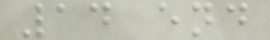14 end
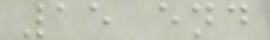15 end
